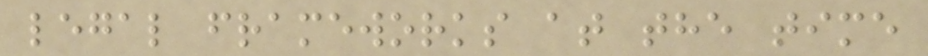legal frameworks at the time
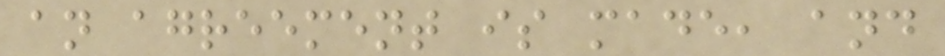an agreement is made, and
